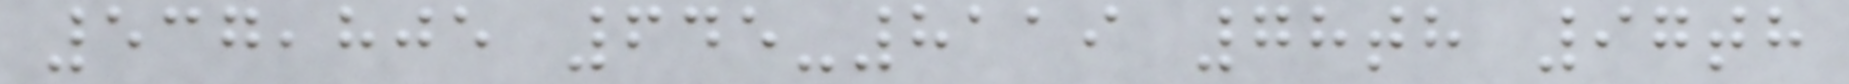537,805 645-8119 78th 97th
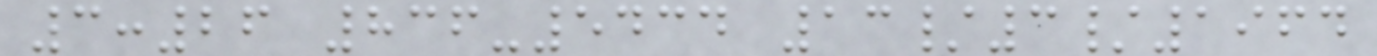3:26 836-5434 13/3/1964
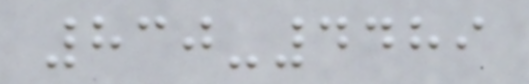830-4489
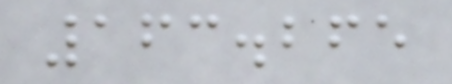163.265
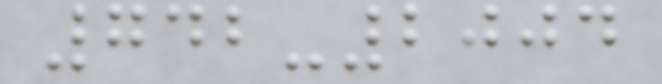742-2004
